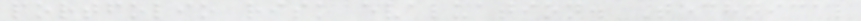portfolio risk evaluation. Technical
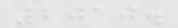2010.
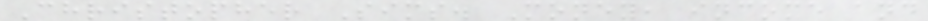Christopher Sims. Money, income and
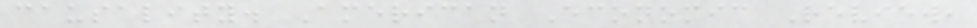causality. American Economic Review,
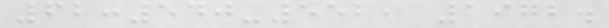62:540-552, 1972.
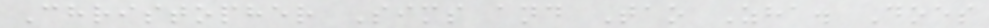Christopher Sims and Tao Zha. Does
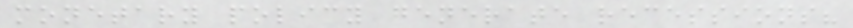monetary policy generate recessions?
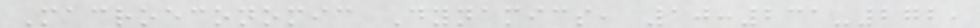Macroeconomic Dynamics, 10:231-272,
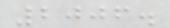2006.
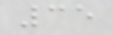35
